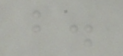b.
